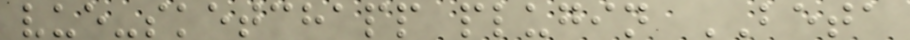vue-sketchapp plugin BETA
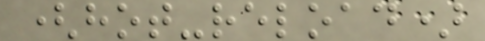(hot-reload)
